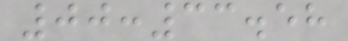00:33.58
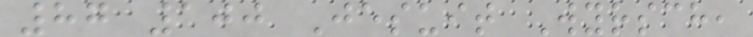87 100 Jesuit Wyrsch,
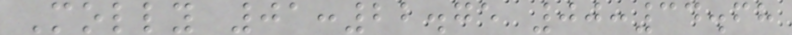Molly 01:22.75 00:34.68
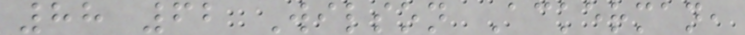88 62 Wilson Ackerman,
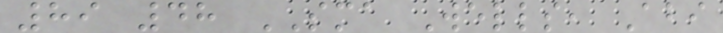89 48 SMA Wells, Abi
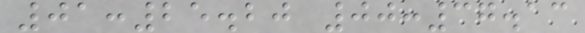01:25.20 00:37.13
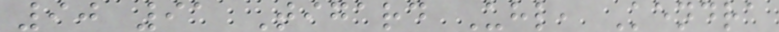90 91 Tigard Uhl, Kendra
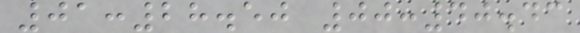01:28.50 00:40.43
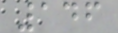146
